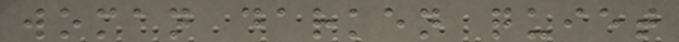woman darken quiet
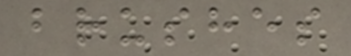brushes
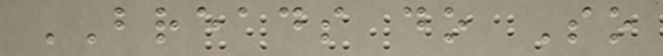BREADS do So
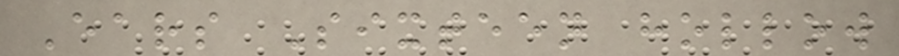Ears Sixteen hollow
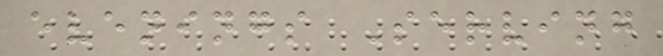evenings Serving
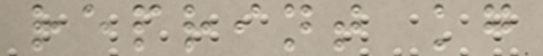reprint kg
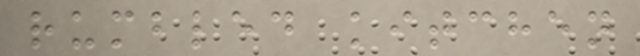rumbled kitchen
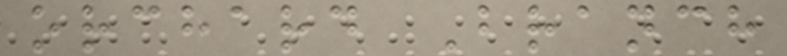orchard Branch
